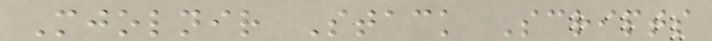Mjolnir Stack Scripts
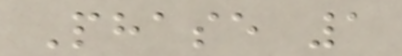Phase 1
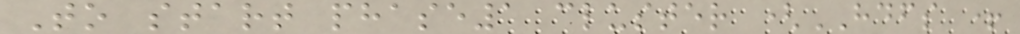To start phase1 cluster (HDFS +
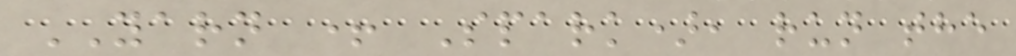YARN + Spark), run the
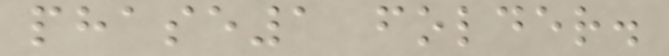phase1 folder.
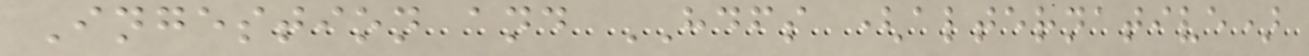Ingestion and HDFS (alternative)
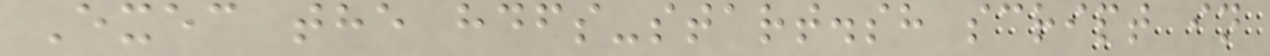Exec the hdfs-start.sh script in
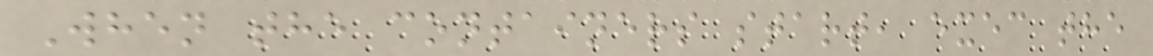When the containers start, exec the
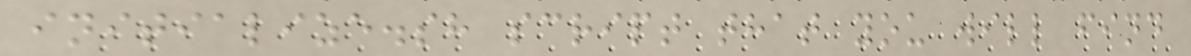initialize.sh script that you will find
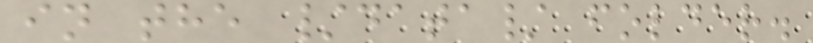in the /data/ folder.
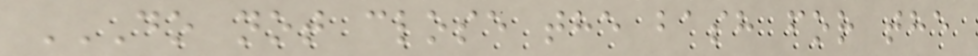DO NOT CLOSE THE BASH FOR THE
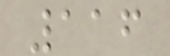116
